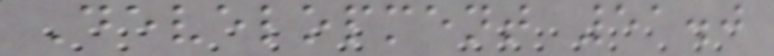Development 51.0
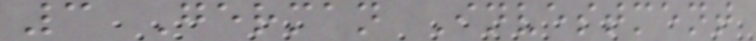3 German Investment
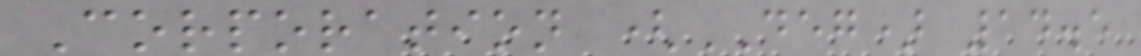Corporation (DEG) 14.5
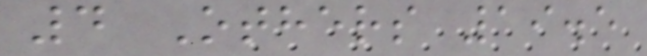4 Others 19.5
